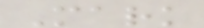Mark
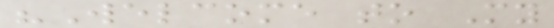"Welcome to My
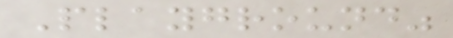Playground"
